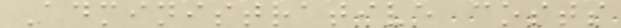Administrative costs
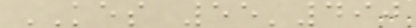KES 55'490
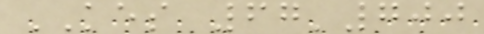KES 67'700
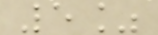5%
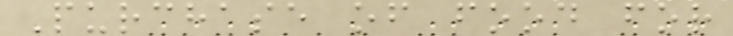Purchase of food for
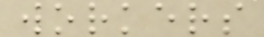workers
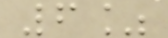6%
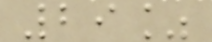29%
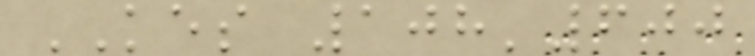KES 108'600
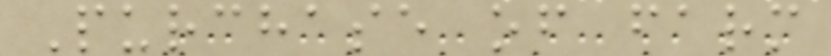Purchase of farm
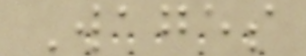Wages
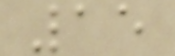15
